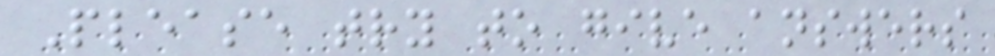Please try to give answers
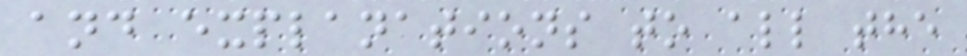and explanations to all the
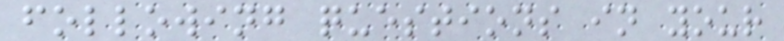following questions in your
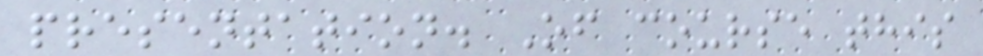presentation. Of course this
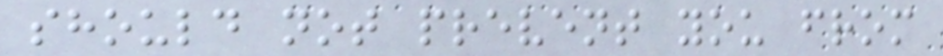should not prevent you from
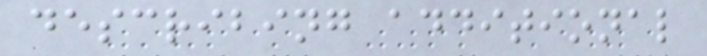describing additional
